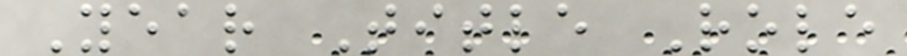Year Title Role
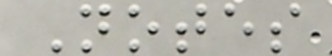Notes
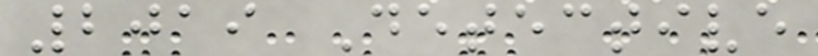2019 Detective
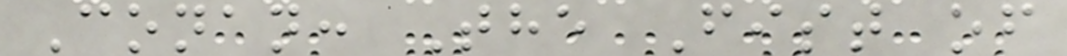Conan: The Fist of
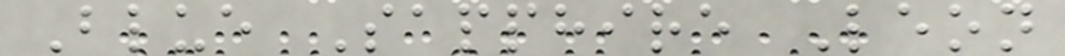Blue Sapphire Leon
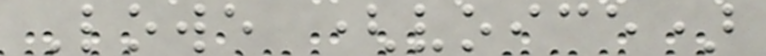Lowe (voice)
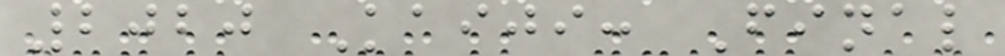2020 Kaiji: Final
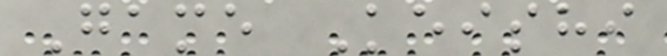Game Keishi
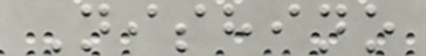Nishino
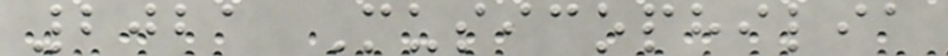2021 Musicophilia
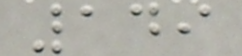149
